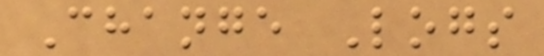Change Logs
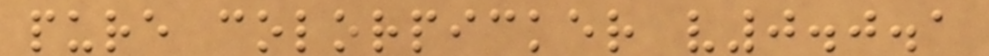pure colorpicker v0.0.1
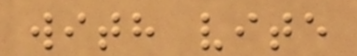with vite
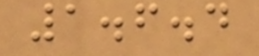1.6.4
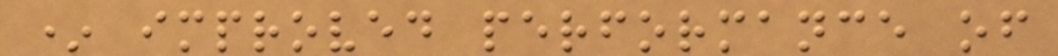* improved performance of
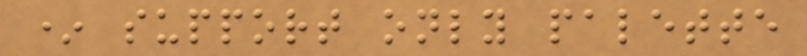* support only palette
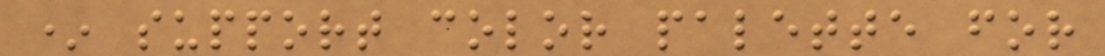* support color palette for
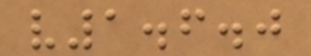v1.6.0
